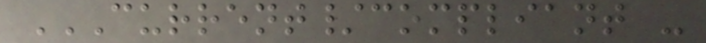CURRENT/COMPLIANT -
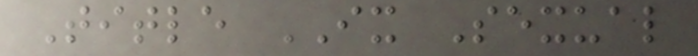Title IX Sexual
